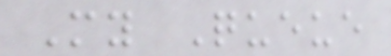My Queue
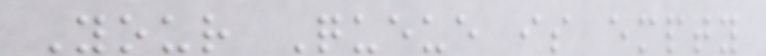Your Queue is empty
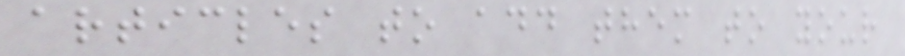articles to add them to your
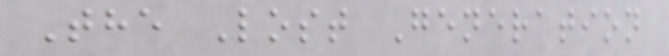The Lost Generation
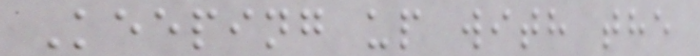Keeping up with the
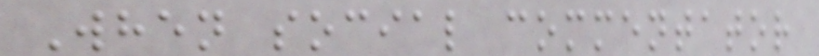When social commentator
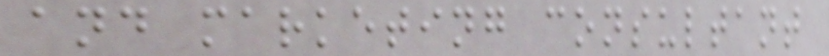and marketing consultant
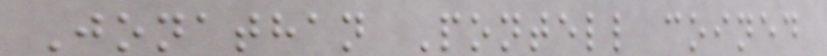Jonathan Pontell coined
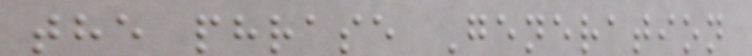the phrase Generation
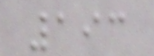193
